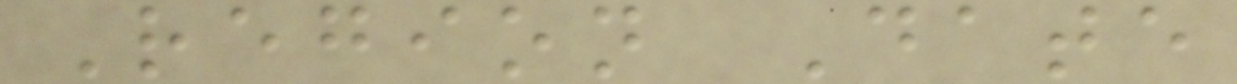Region Date
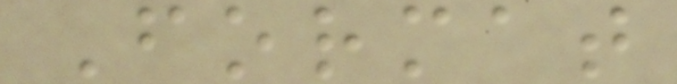Format
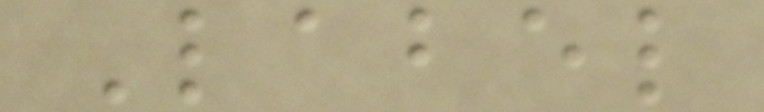Label
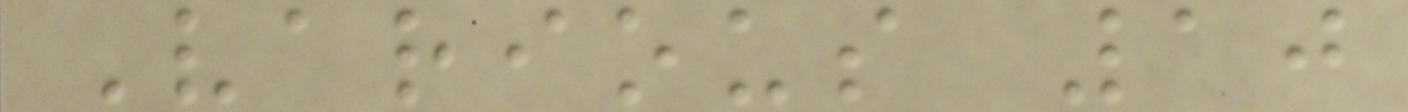Various 10
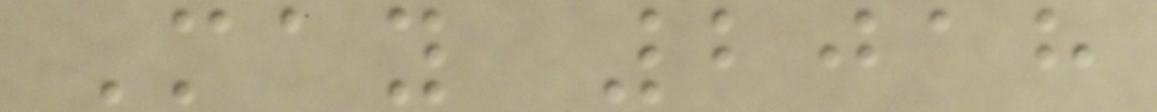May 2018
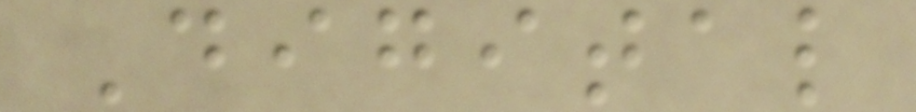Digital
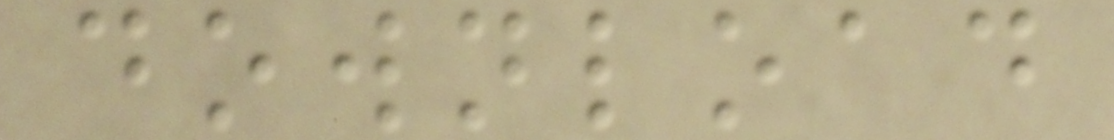download
